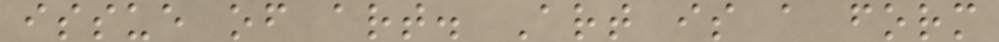issue of art. Art is a form
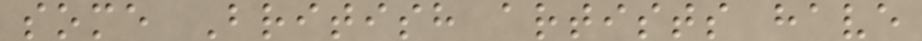some British artists have
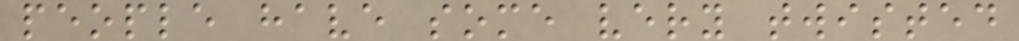people have some very twisted
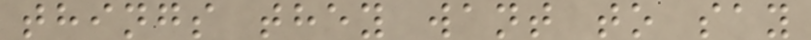things they want to say
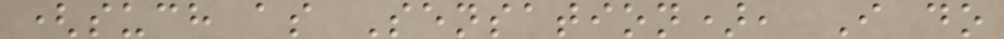(such as Sensation), I do
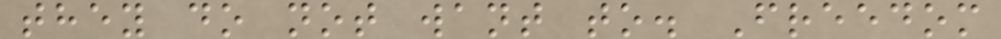they do not want to. Freedom
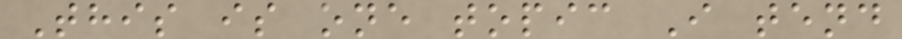This is one topic I tend
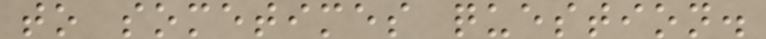to sometimes question.
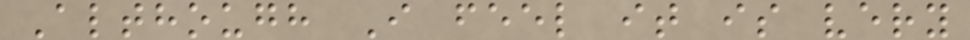Although I feel it is very
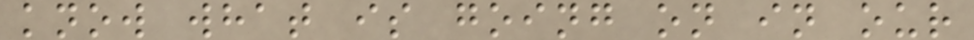know what is going on in our
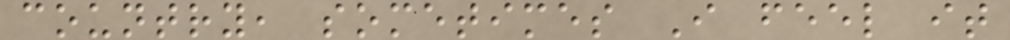country, sometimes I feel it
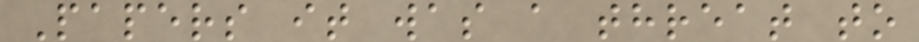Papers it was a threat to
